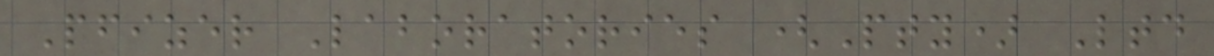Pfizer Laboratories (Pty) Ltd
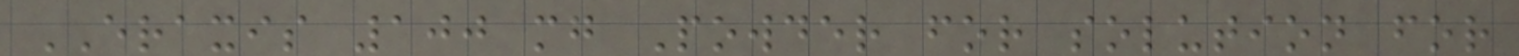ERAXIS 100 mg Powder for solution for
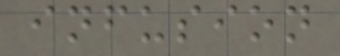infusion
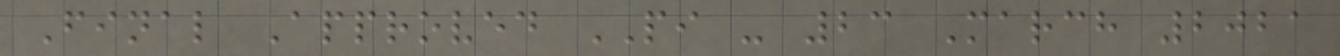Final Approved PI - 23 March 2021
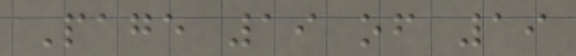Page 19 of 19
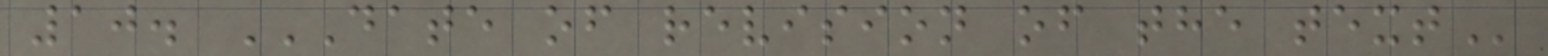10. DATE OF REVISION OF THE TEXT
